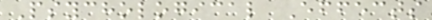Psychological Effects
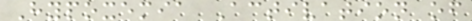Hypoxemia Activation of
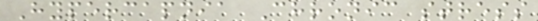Hypercapnia Chronic stress
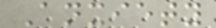Anxiety
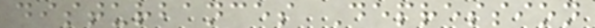disturbances Depression
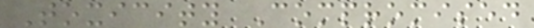Toxicity Compromised
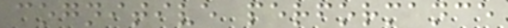cognitive performance
